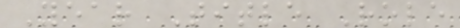Year Title Role
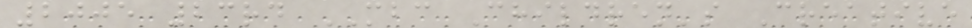2005 23rd MBC Children's Creative
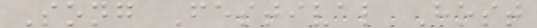Song Festival Host
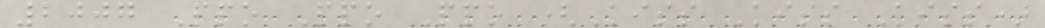2007 Ppo Ppo Ppo (Kiss Kiss Kiss)
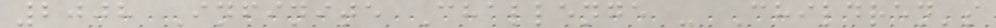2008 Infinite Challenge - Children's
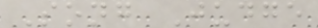Song Judge
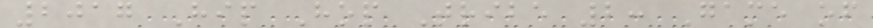2017 Hip Hop Tribe 2: Game of
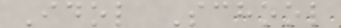Idol School
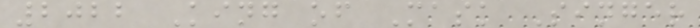2022 King of Mask Singer
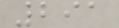291
